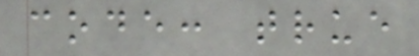code: true
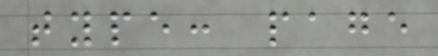type: page
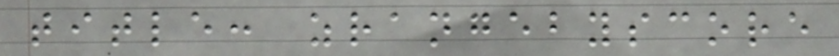title: zrangebyscore
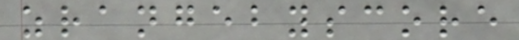zrangebyscore
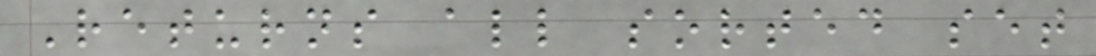Returns all sorted set
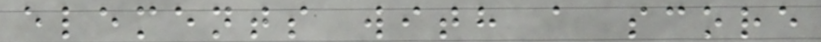elements with a score
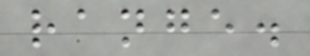range.
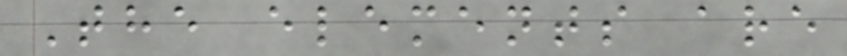The elements are
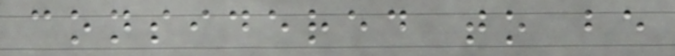considered to be
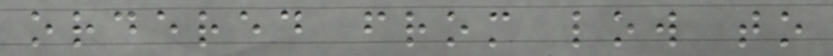ordered from low to
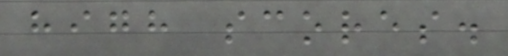high scores.
